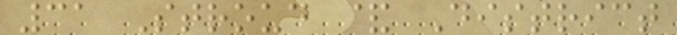31 Stroud & District
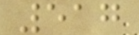517
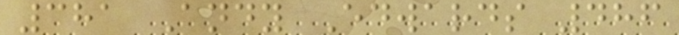381 Andy Edwards 486
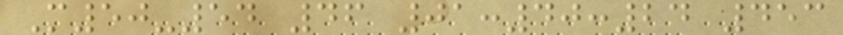M50-54 46 01:40:24 453
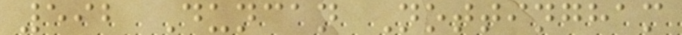592 Duncan Nottingham
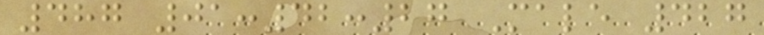487 01:42:27 Male 427
